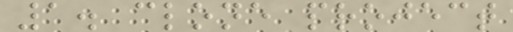1. clone project
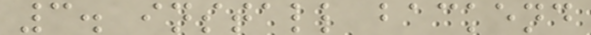3. install backend
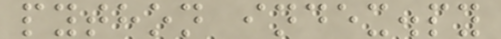python index.py
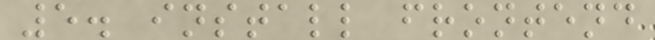5. install frontend
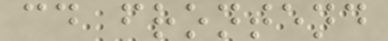cd frontend
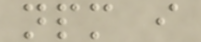npm i
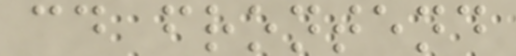cd frontend
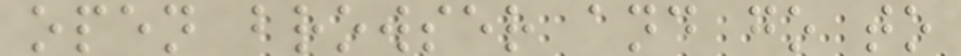open browser and go to
